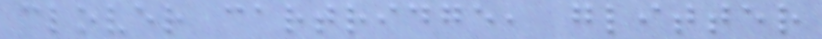clover cartridge, glitter
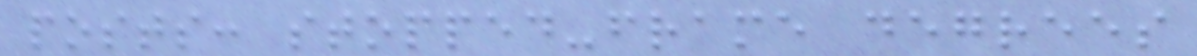posts: stopped-frame degrees
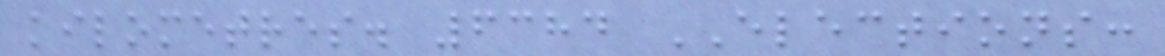kilometres. 6384 ELECTIONS:
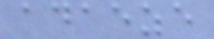adaeze
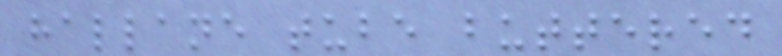hallane tube buttered
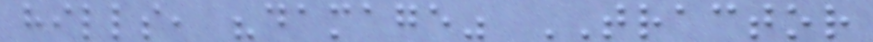hills, "damage" TRACTOR
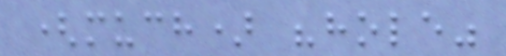(much) "hole"
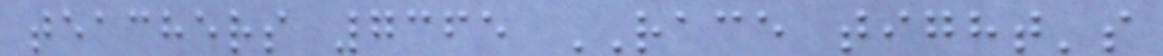teachers 7365 RACE tight's
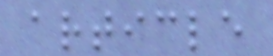article
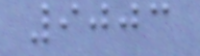9003
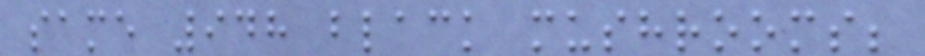same 948 black mushrooms;
